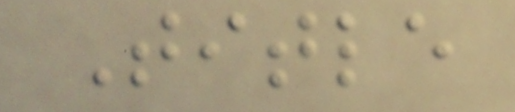Title
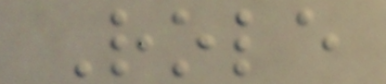Role
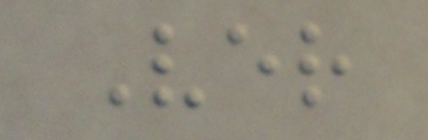Ver
